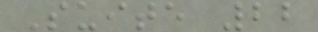Suite 22
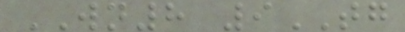WN8 9TG
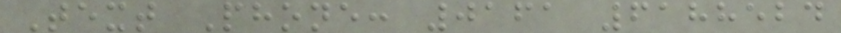Text Phone: 0161 6188524
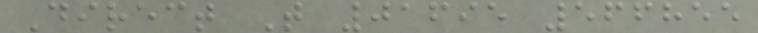Direct T 01695 566855
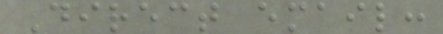Direct email:
